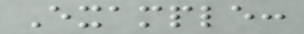Example:
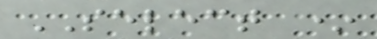SELECT *
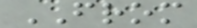FROM
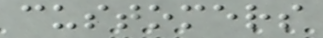customers
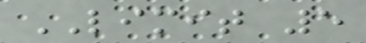LIMIT 5
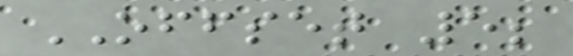OFFSET 5;
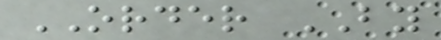ORDER BY
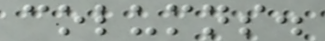columns.
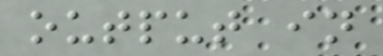output in
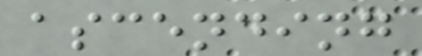ascending
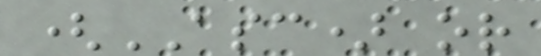(ASC) or
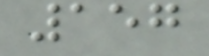157
